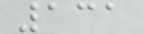131
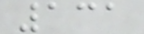131
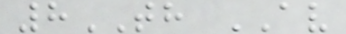8TH AV
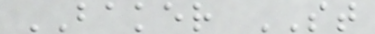BAKER ST
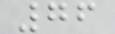76
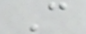C
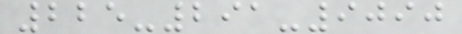225-291-9090
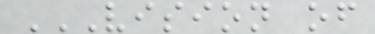VISION OF
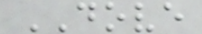DOVE
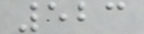523
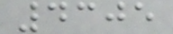4305
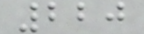220
